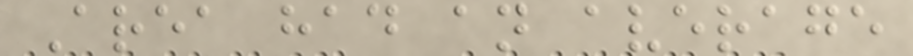Area had an average
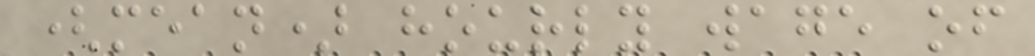(mean) hourly wage of
